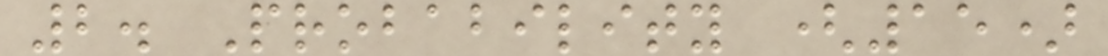2. Probability (15)
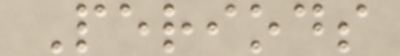Periods
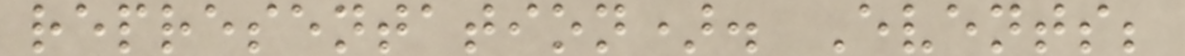representation). Events;
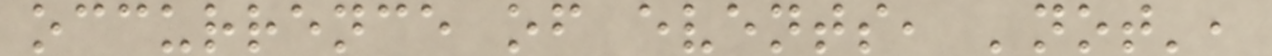occurrence of events, 'not',
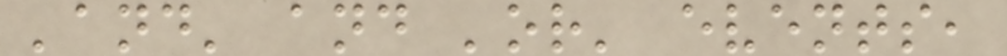'and' and 'or' events,
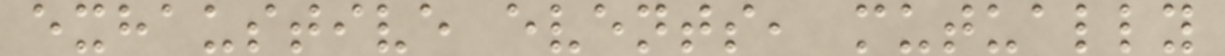exhaustive events, mutually
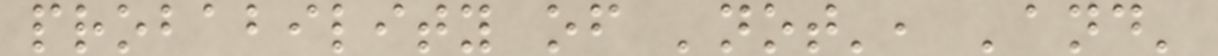probability of 'not', 'and'
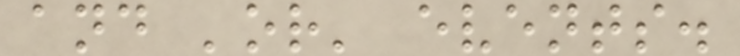and 'or' events.
